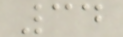34
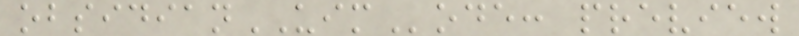obsidianUIMode: preview
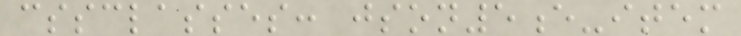cssclasses: json5e-item
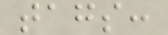tags:
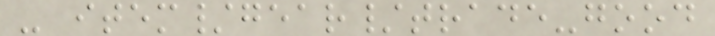- item/gear/trade-good
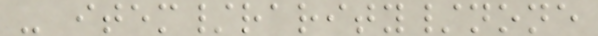- item/rarity/none
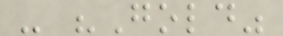- "Gold"
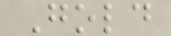Gold
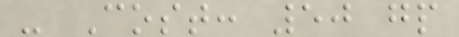- Cost: 50 gp
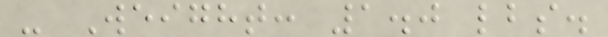- Weight: 1.0 lbs.
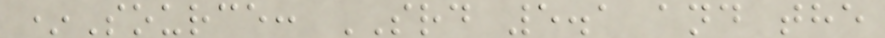*Source: SRD 5.1 and the
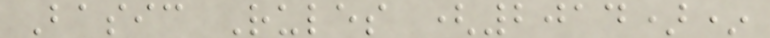Basic Rules (2014)*
